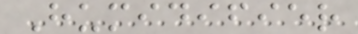Humidifier
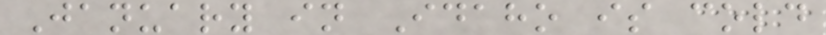January in Idaho is cold
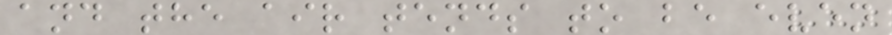and the air tends to be even
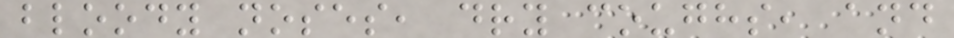bloody noses, dry coughs, and
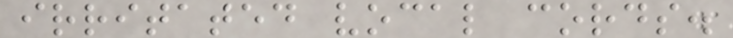irritated vocal cords.
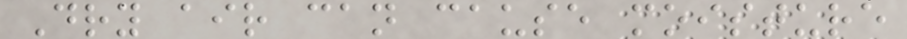Dry air can cause moisture
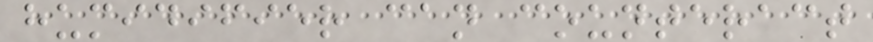humidifier can counteract
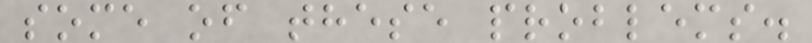some of these problems.
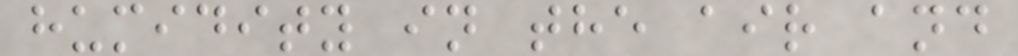humidity in the air and
